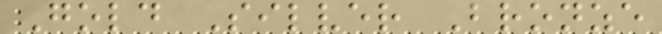Gold Silver Bronze
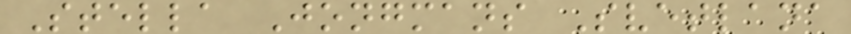Stella Jongmans Svetlana
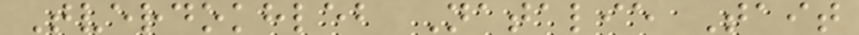Tverdokhleb Natalie Tait
